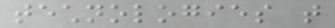technologies that
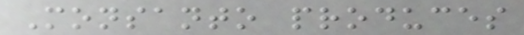Monsanto produces
